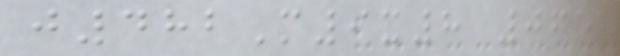j482M9x8 065
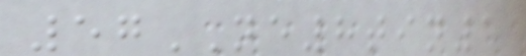57NE8tin1
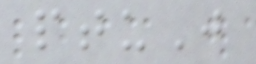ptuJ
